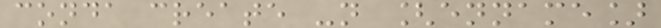conda create -n [enname]
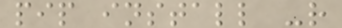pip install -r
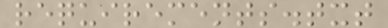requirements.txt
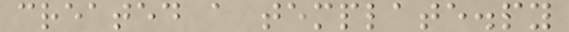created a template.py
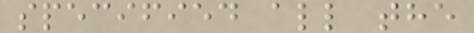specified all the
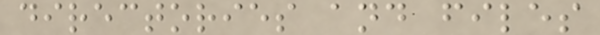directories and files
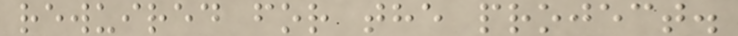rewuired for the project.
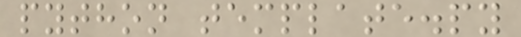python template.py
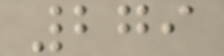279
